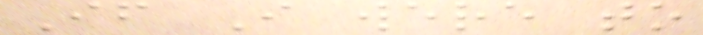If I were to
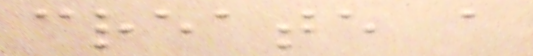create a
